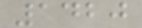1420
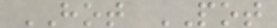HOT POT
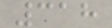318
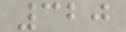320
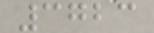3723
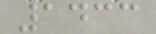1433
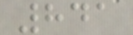841
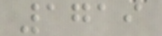1719
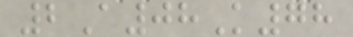2A08K78
